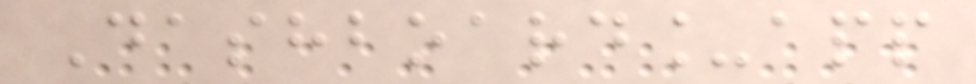Dashboard_app
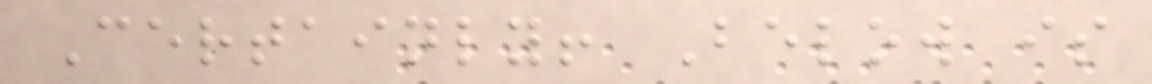Certainly! Below is
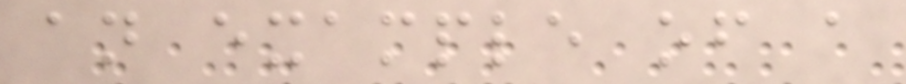an example of a
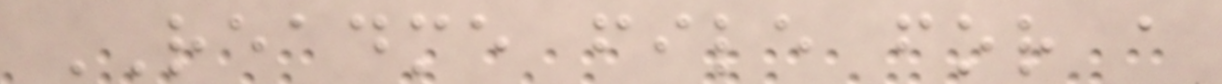README file for a
